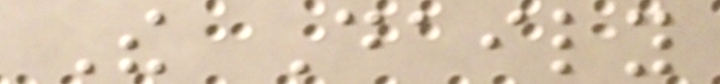The Daily
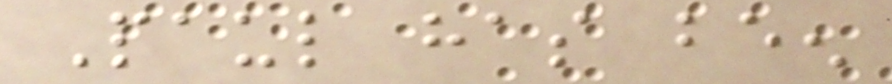Paul has been
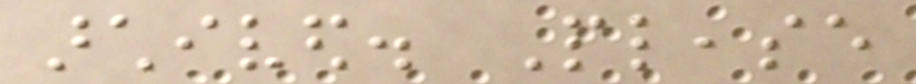archived. Please
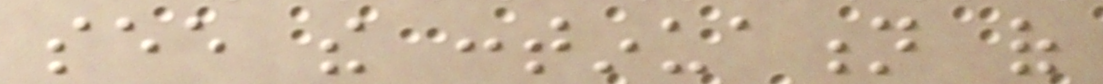see the continuation of
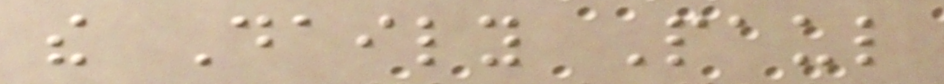the Daily Paul
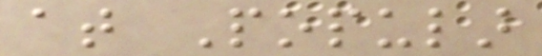at Popular
